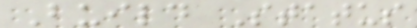Build Status
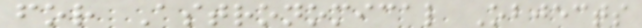for Astronomical Objects
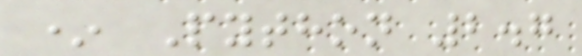* Python 2.7
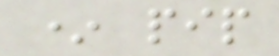* pip
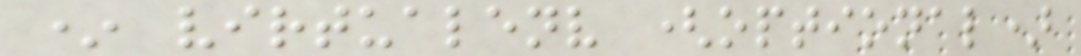* virtualenv (optional)
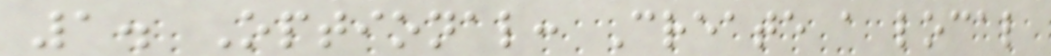1. Optional: Create a local
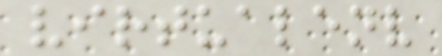virtualenv
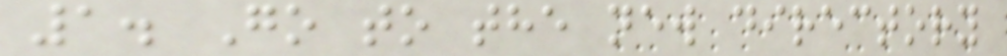1. Go to the new directory
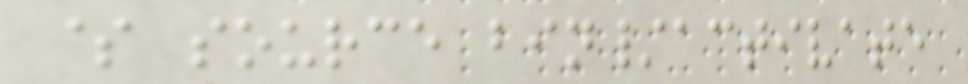$ source bin/activate
